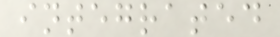integrated
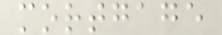mortgage
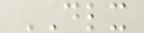DLX
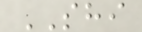SHI
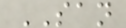SAN
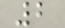2
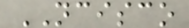NCISCO
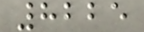8225
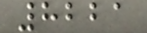8221
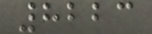8223
